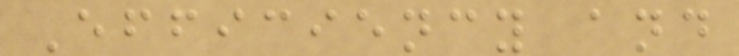Efficiency and
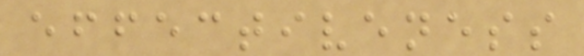effectiveness
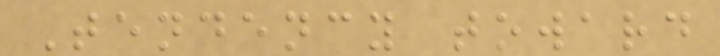Tendency toward
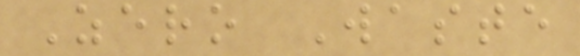Zero Waste
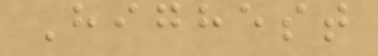Highest
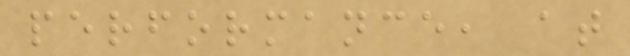performance, at
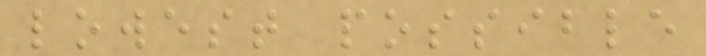lowest possible
